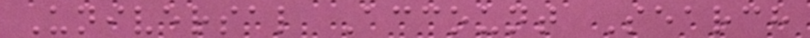Universal Account Search
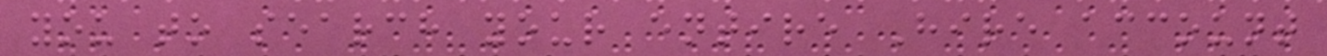you to search your entire Hire account
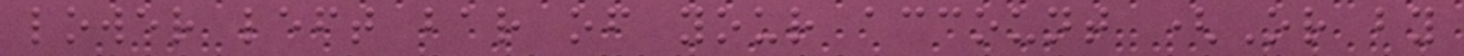lower left bar of your account (Or by
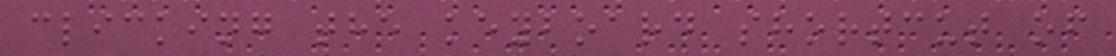clicking the keyboard shortcut of
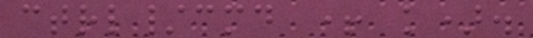ctrl/cmd + k).
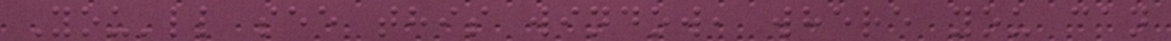You'll see this window, where you can
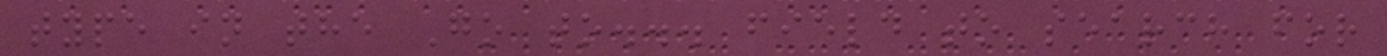type in the Go to... field to search for
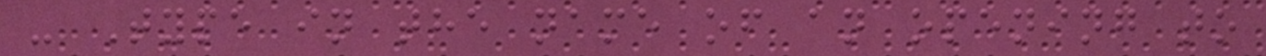- Type in the name of an opening to
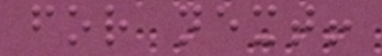for next!
